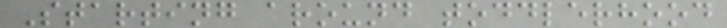Starting around toddlerhood
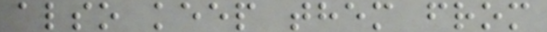also keep them from
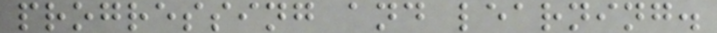progressing and learning.
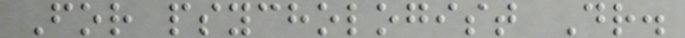For psychologist Dr.
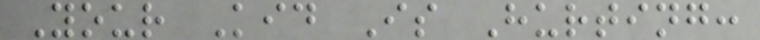Your Kid Is Hurting:
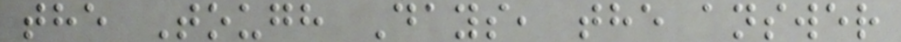the Tough Days, the answer
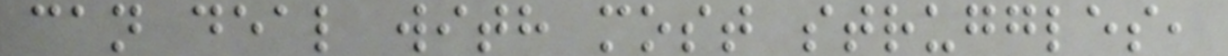can deal with most struggles,
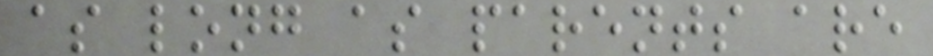as long as parents are
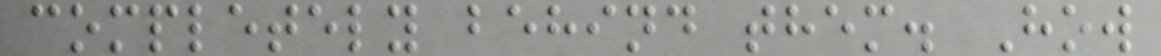completely behind them. How
